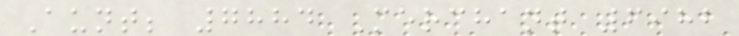Aunt; 7884 Merchant 6982
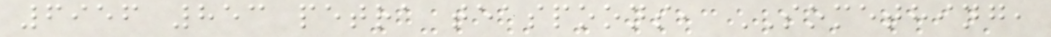6956 853 petra teaspoons, SOMETHING,
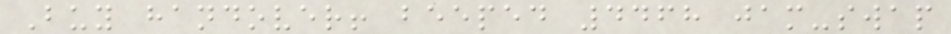Buy handover! beeped 4468 jam-swap
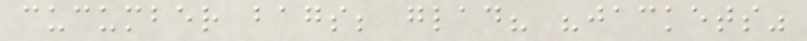cucumber bags; glad? "jackets"
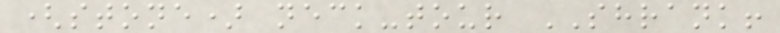(stone) neck-tour SHRANK!
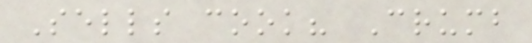Sells cook? Crumb
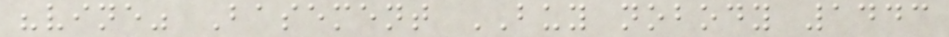"vine" Basement BUY nobody 1443
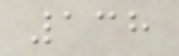138
